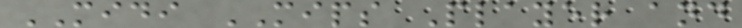MIDI MIPS Player and
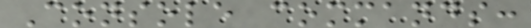Console commands:
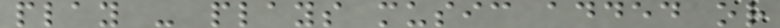play - plays music added or
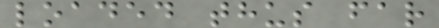loaded thus far
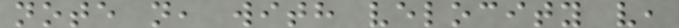note n, with velocity v,
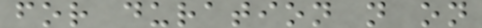for duration n on
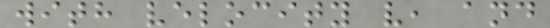with velocity v, and
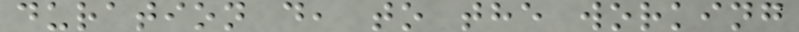duration d, to the working
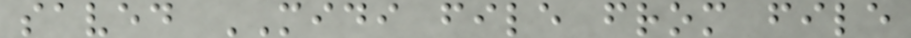saved MIDI file from file
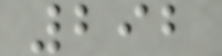292
